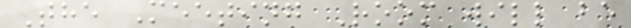The Meeting Room will be
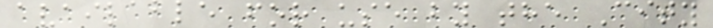available for use by the City
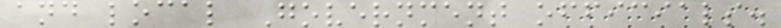and local Government officials.
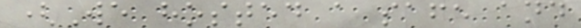(We hosted a safe and
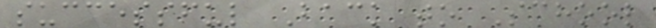successful Back to School
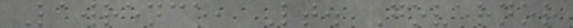Lawrence, Lt. Governor
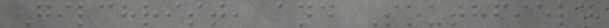Gilchrist, and Southfield
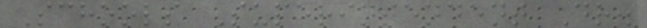Schools Superintendent Dr.
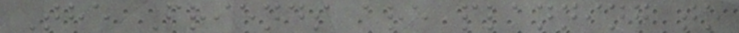The Friends are planning to
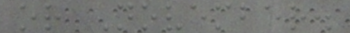or November.
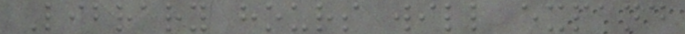Library hours will expand
